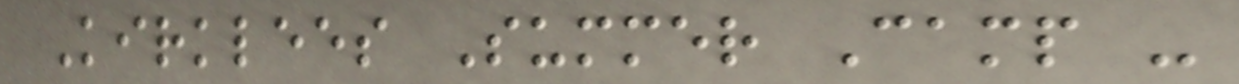Kirklees Summer Camp -
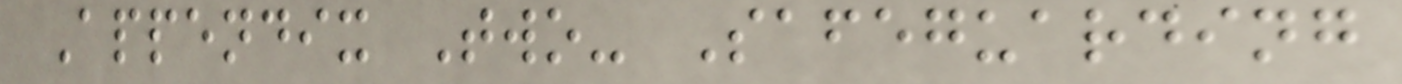Appendix Two- Safeguarding
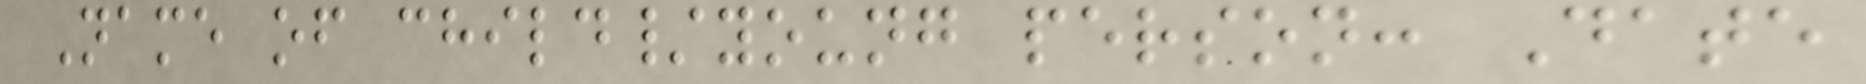Name of child/young person: Date
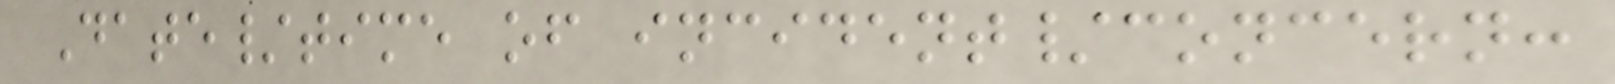Date/time of incident/concern:
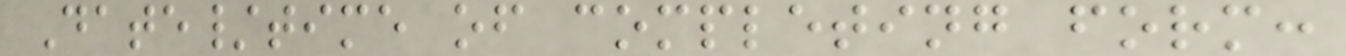Date/time of completing form:
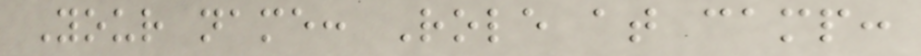Your name: Role at camp:
